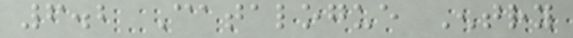6.2 Catalogue Entry
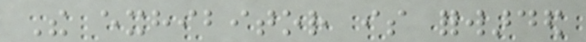The exhibitor is forwarded
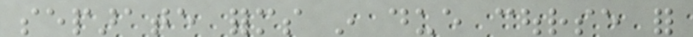separate forms in due course for
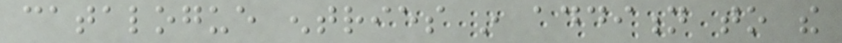catalogue entries in addition to the
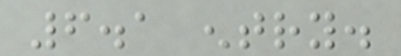6.1 entry.
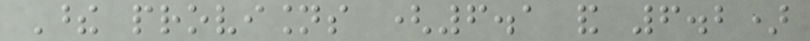These provisions (6.1 and 6.2)
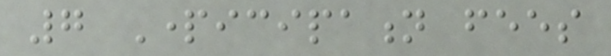7 Participation fees
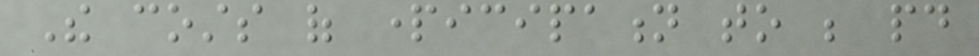The costs of participation to be paid
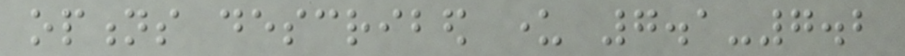options described under 7.1-7.2
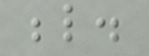below.
